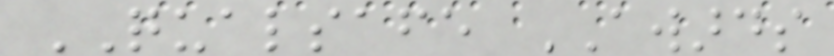QUALSAFE AWARDS
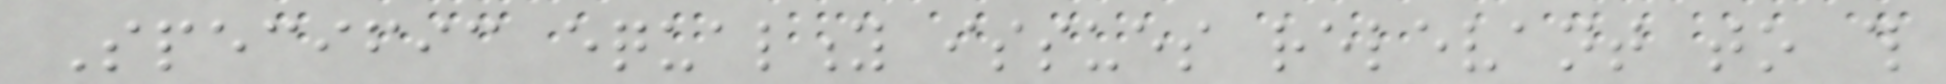Specific equality issues relevant to this
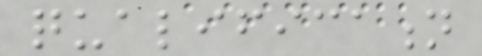qualification
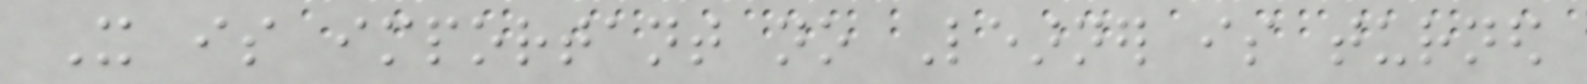It is important no Learner is turned
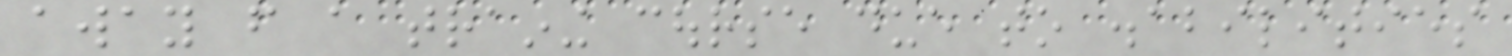away from a training course due to disabilities
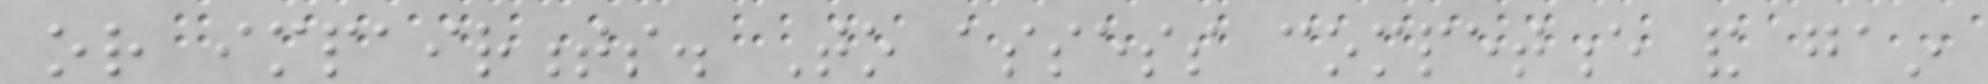or impairments. To assess competence and gain
